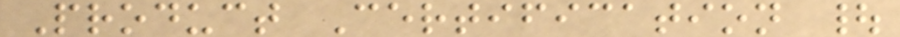Product Certification |
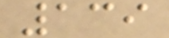139
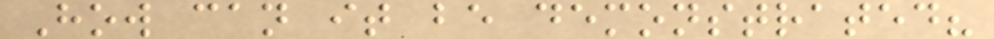How can it be demonstrated?
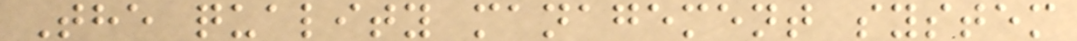The quality management system
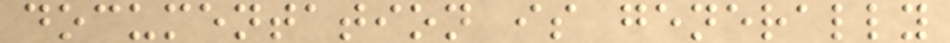documentation is generally
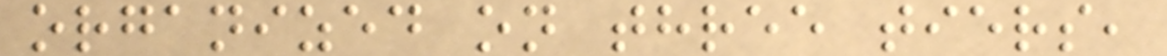organized on three tiers,
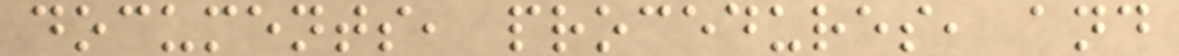documents, procedures, and
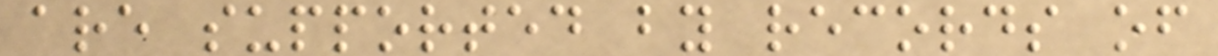are supported by records of
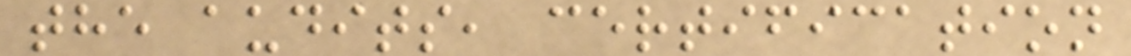the audits, certification
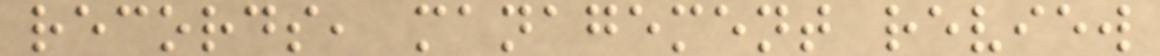records, management review
